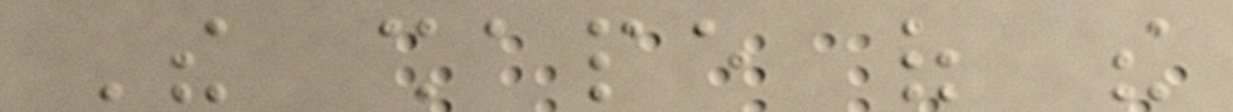The shape of the
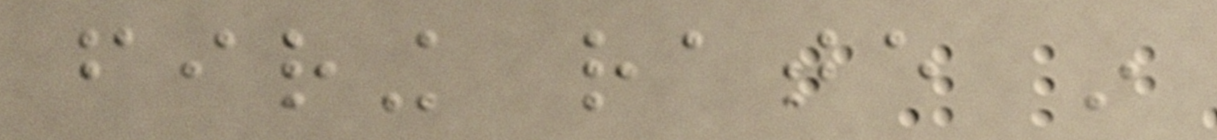firing rate in
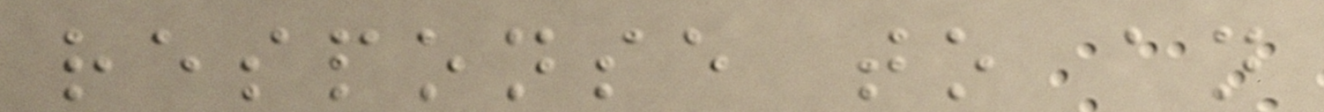response to an
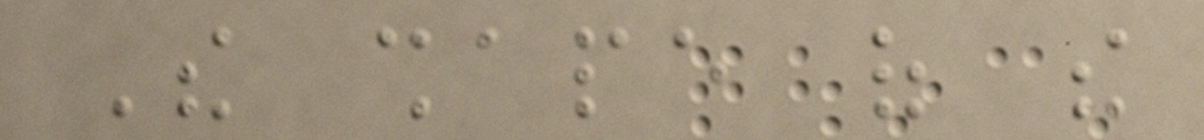The shape of the
